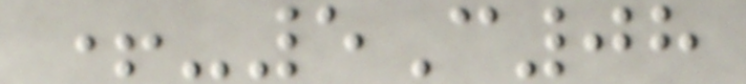+-5C08
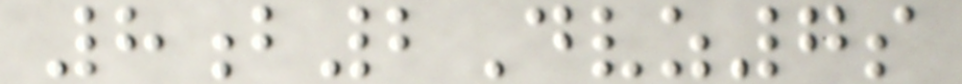8b2Dvz7s
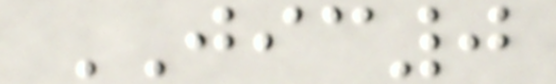JIC0
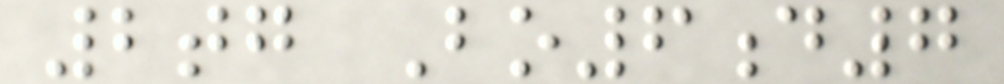2tg Bo6d7
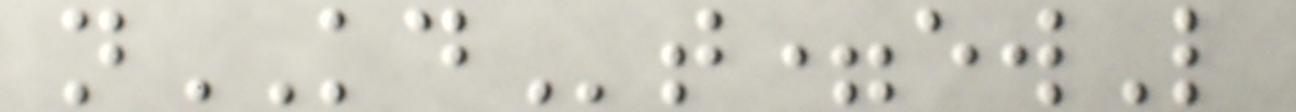nKDt=ewL
